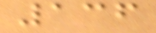136
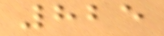825
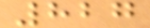827
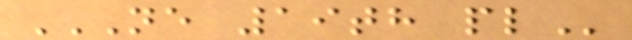NE 19TH PL
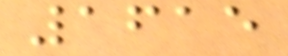1615
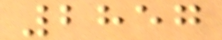2857
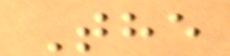The
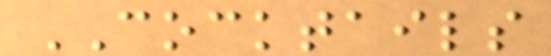COCKTAILS
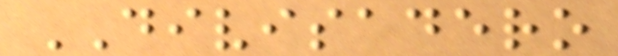DIVISADERO
